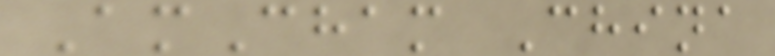AmCham China
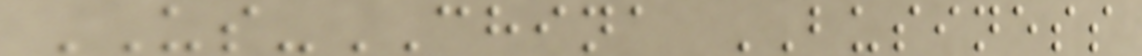US-CHINA BUSINESS
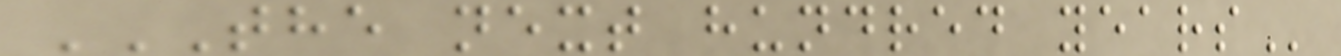THE NEXT HUNDRED YEARS
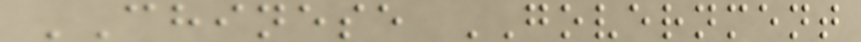CHINESE GOVERNMENT
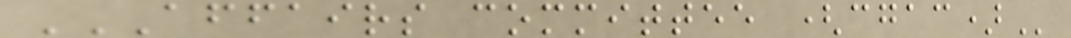AFFAIRS COMMITTEE (CGAC)
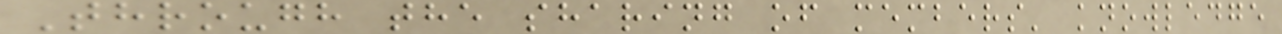Through the sharing of members' knowledge
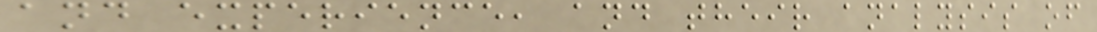and experience, and their analysis of
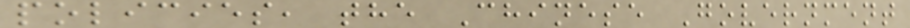policies, the Chinese Government
